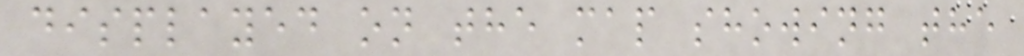displayed on the map showing the
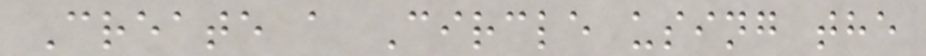Create a Circle using the
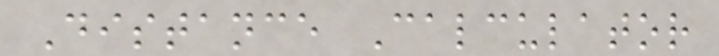Distance Calculator
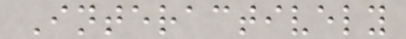Interactively
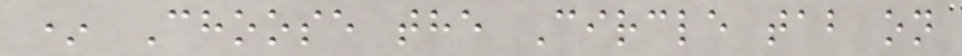* Choose the Circle tab on
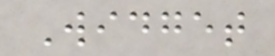Widget
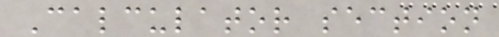Calculator section
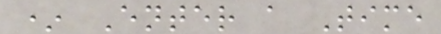* Enter a Time
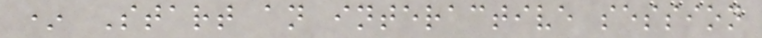* Start an interactive session
